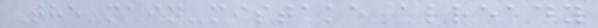The main-mistake already
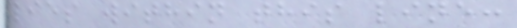lies within this line:
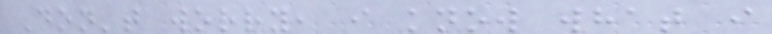Don't worry, i know what i
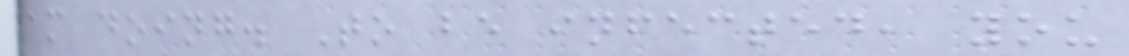am doing. To be infected, you
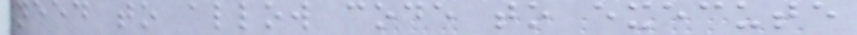need to allow code to execute
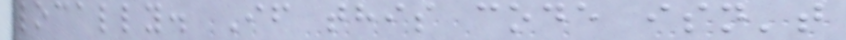locally. If this code isn't
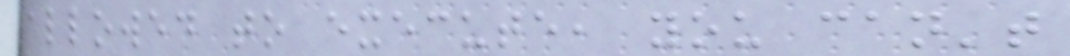allowed to execute, you can't
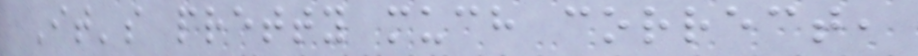It's pretty much correct,
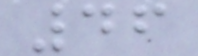46
